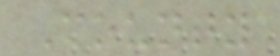County
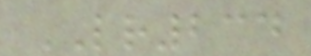LR234
